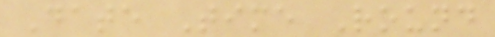Date Time Round
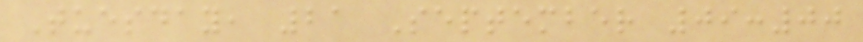Tuesday, 21 September 09:00
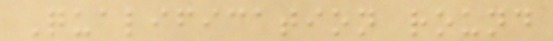Qualification round
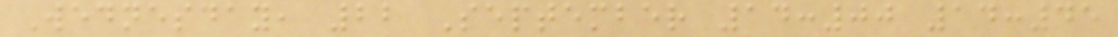Wednesday, 22 September 14:00 14:45
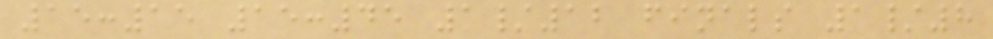15:15 15:45 1/12 finals 1/8
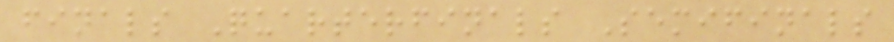finals Quarterfinals Semifinals
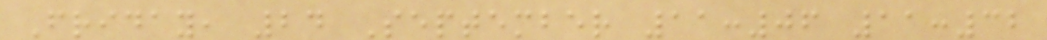Friday, 24 September 11:06 11:32
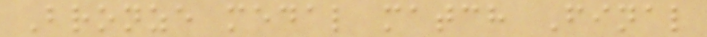Bronze medal match Final
